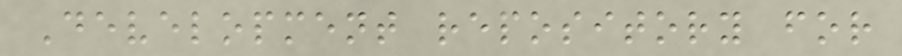Development repository for
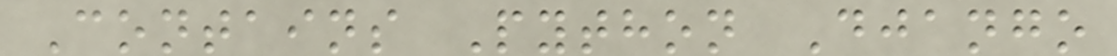Contains Python Django
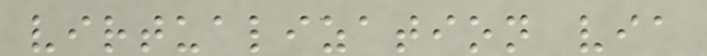virtualization via
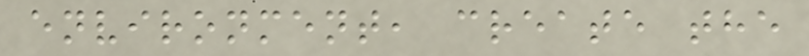environment, create the
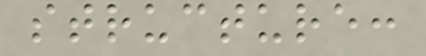structure:
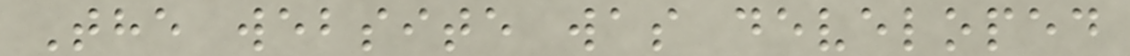The website was developed
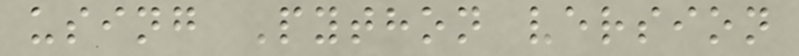using Python version
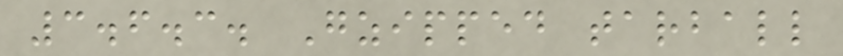3.6.3. Gzipped tarball
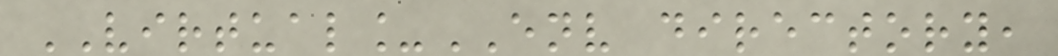VIRTUAL_ENV directory,
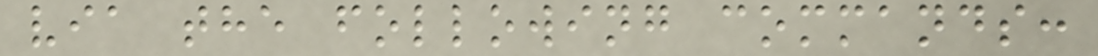via the following commands:
